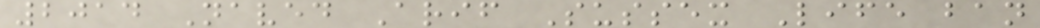2014 Naved Arif Sussex Life ban
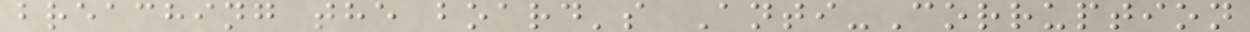breaching the board's Anti-Corruption
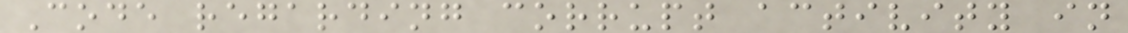Code regarding corrupt activity in
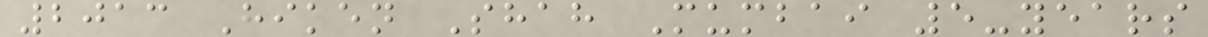2013 Hiken Shah Mumbai 5-years
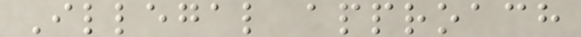Illegal approach
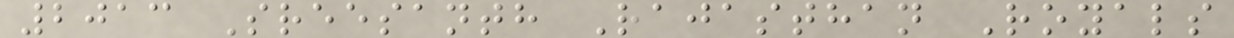2013 Sreesanth Rajasthan Royals
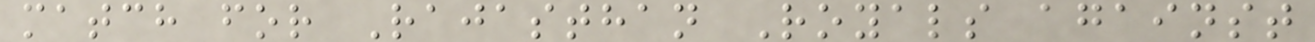match for Rajasthan Royals against
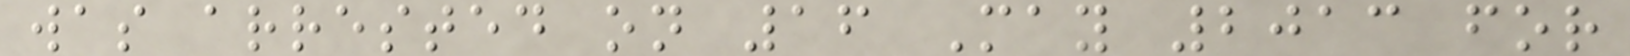was arrested on 16 May 2013 for
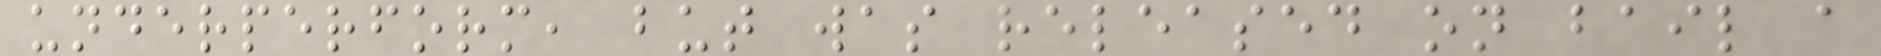underperform, but was released on bail a
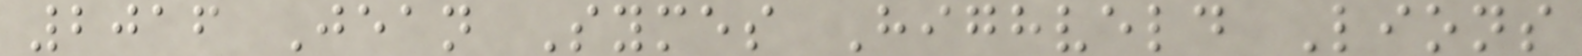2016 Jean Symes Highveld Lions
